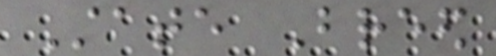State Breed
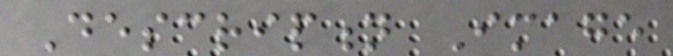Description Image
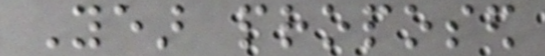Year proposed
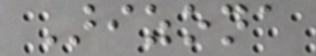Arizona
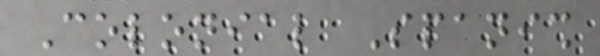Colonial Spanish
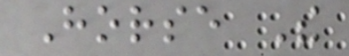Horse The
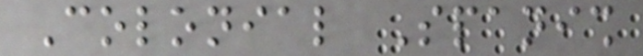Colonial Spanish
